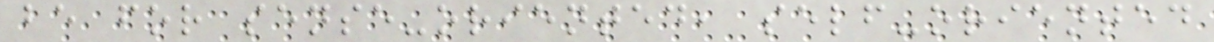be for sense-oriented, self-oriented
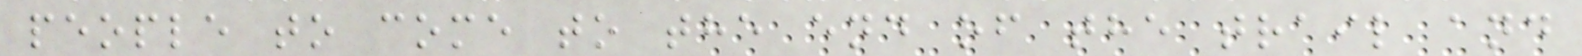people to come to the end of the trail and
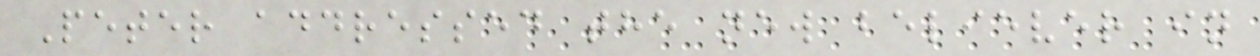Peter addressed the new believer in
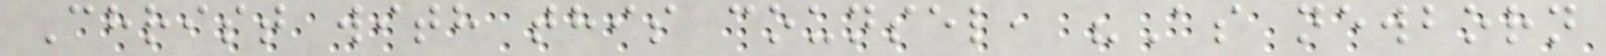Christ with this counsel, "As newborn
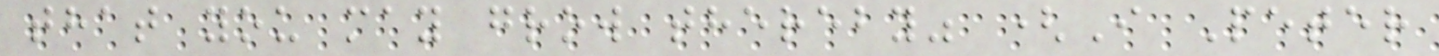that you may grow thereby" (I Peter
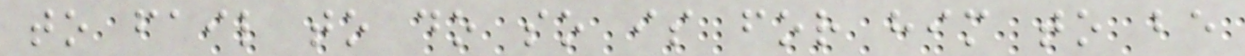to fail to do so is for him to be
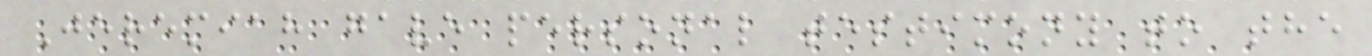Jeremiah gave personal testimony to the
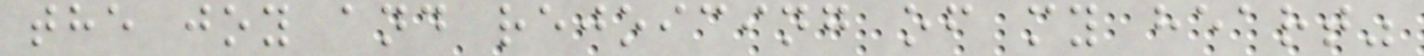the joy and rejoicing of my heart"
